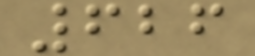626
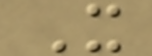X
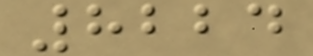8224
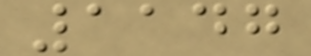1147
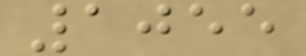1055
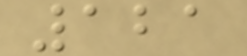121
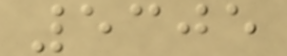5305
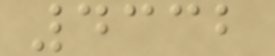4332
